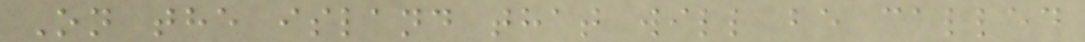On the island that will be called
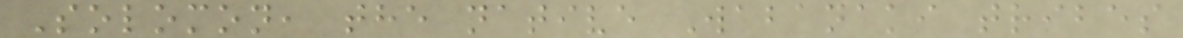Solomon, the native Wabanaki tribes
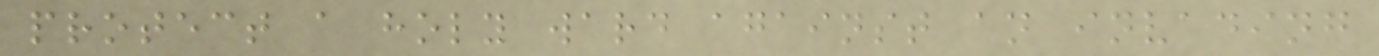protect a holy ward against an invading
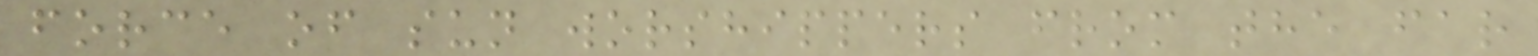force of sun worshippers from the far
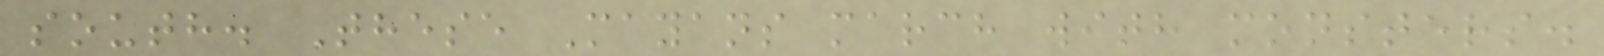south. These Mayans march with monsters.
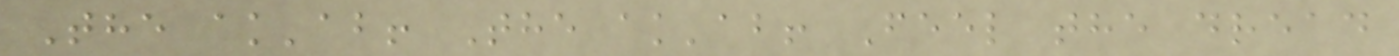The ak'ab! The ak'ab! Feel the dread
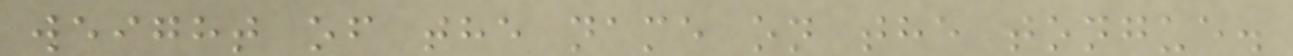weight of the name on the tongue.
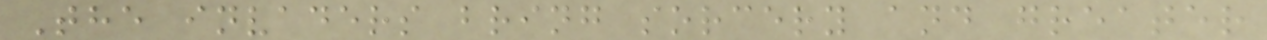The invaders bring sorcery and greater
